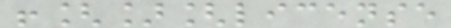![][license
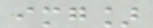img]
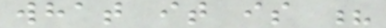what it is ?
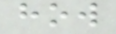how
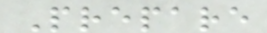Prepare
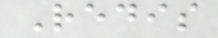Redis
